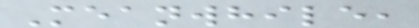Meanwhile,
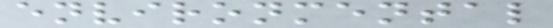environmental
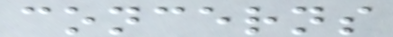concerns
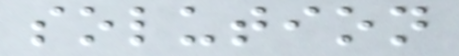solution
